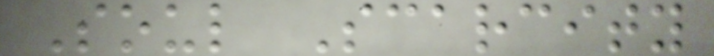Soul Scarcity
